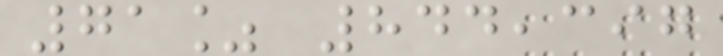71% 844,397
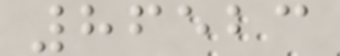86523
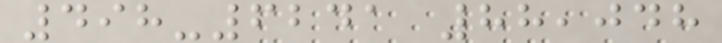498-6241 88,048
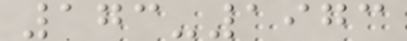173-1973
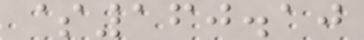$160.10
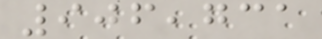906,731
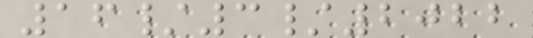16/3/2022
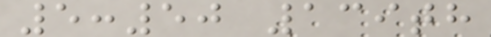5:50 139th
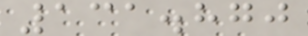131.870
